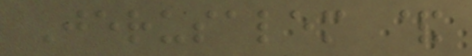Jerusalem &
